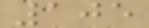105
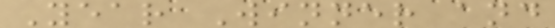Year Winner and
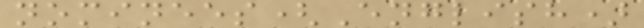nominees(English)
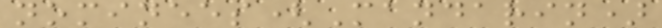nominees(Mandarin)
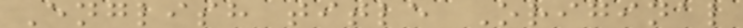English title Original
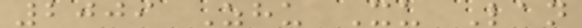2009 Zhu Xu Lan
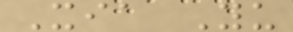Xia Yu
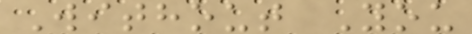Without You
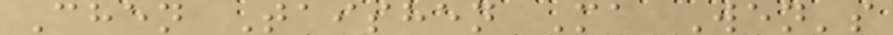Chen Taishen Ma Wen's
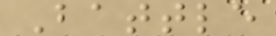Battle
